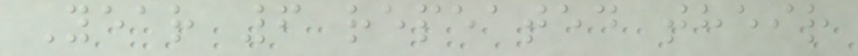Year 6 repeated their
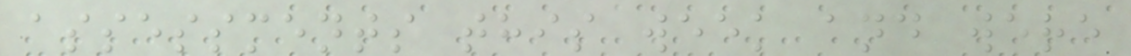assessments this week and were
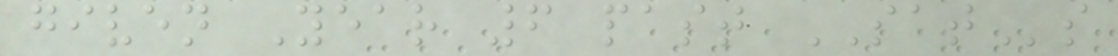given Year 6 past SATs
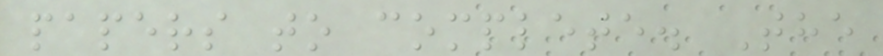papers to complete. The
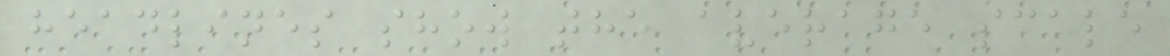headlines show the average scale
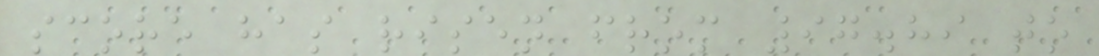score has risen from 97.89 to
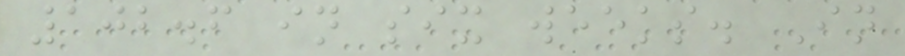102.6 in six weeks. In
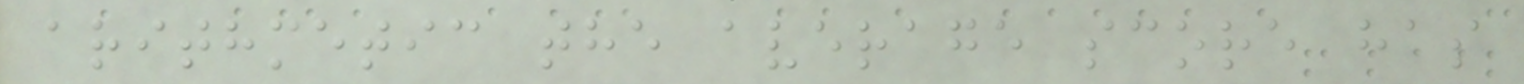arithmetic the average score has
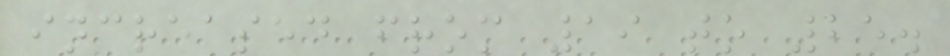increased from 19 to 25.
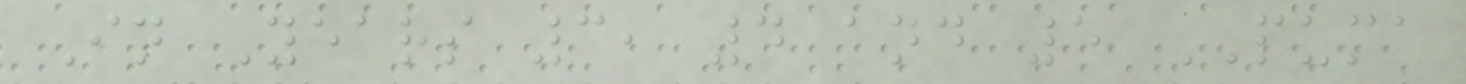In Years 3, 4 and 5 PUMA
